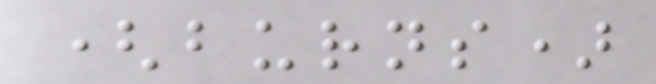(burns)
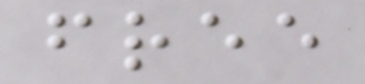free
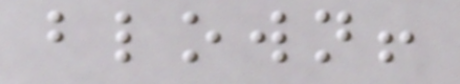blown!
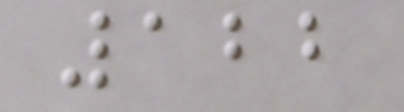122
